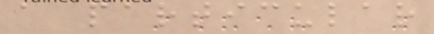a particular
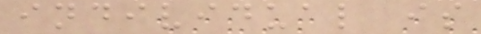individual is
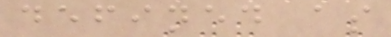defined as
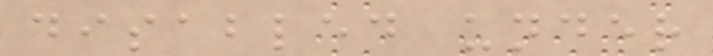disabled under
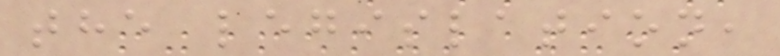the legislation,
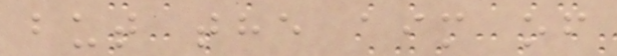but the aim of
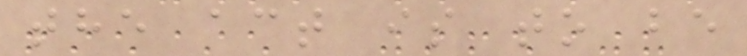the act is to be
